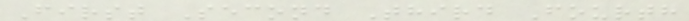First Second Third Fourth
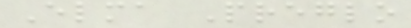Elma Preglo
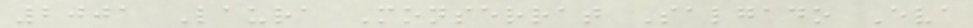2001 Laura Monserrat Salgado Eva
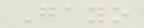Gayo
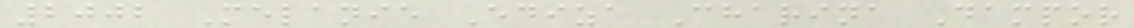2002 Melanie Ediza Charina Dampor
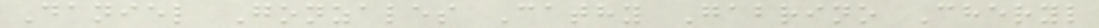Daniel Gonzales Cathy Gabrino Cheryl
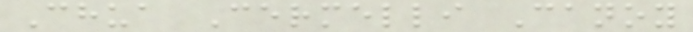Chua Cermelli Canoy
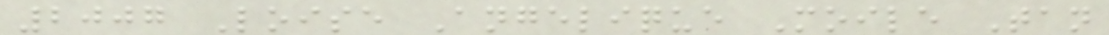2007 Loise Angelique Moile Tan
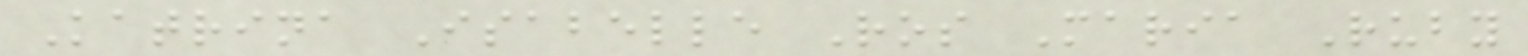Katrina Isabelle Ros Maria Ruby
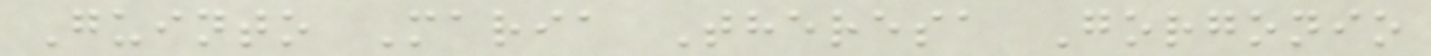Guinto Maria Theresa Gorgonio
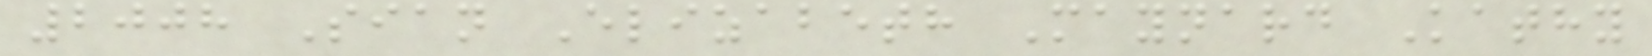2008 Sian Elizabeth Maynard Kathy
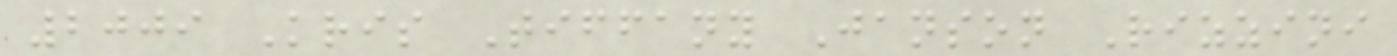2009 Kris Tiffany Janson Rizzini
